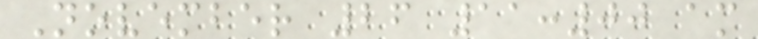November 26 11:00 am
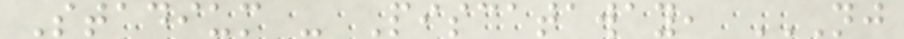Stadium - Piscataway, NJ
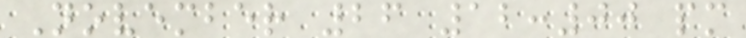November 26 12:00 pm
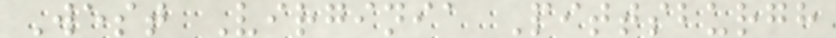West Virginia Pittsburgh
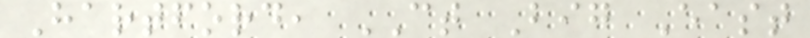Hartford, CT Big East
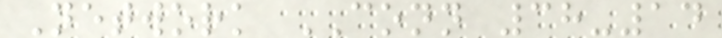Network CONN 38-14
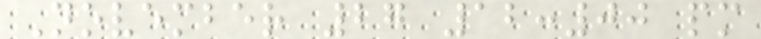November 27 12:00 pm
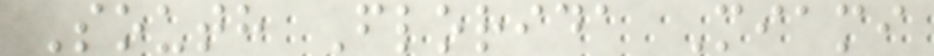South Florida Miami
